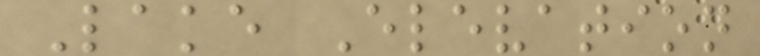Lake Elevation
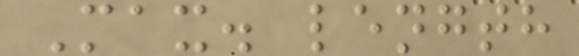Max. length
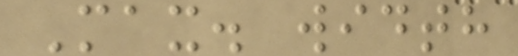Max. width
